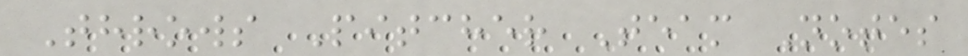Throws Pitcher Team Notes
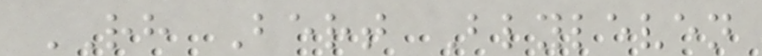RH Bert Blyleven
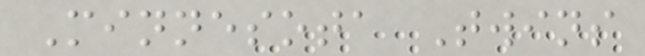Minnesota Twins
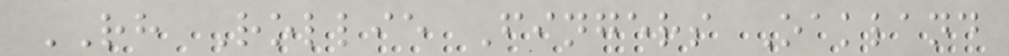RH Rollie Fingers Oakland
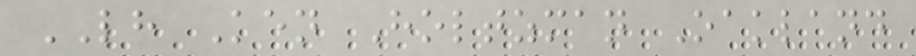LH Ken Holtzman Oakland
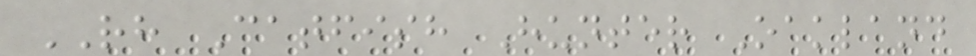RH Catfish Hunter Oakland
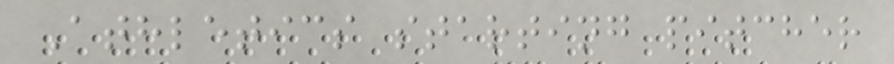Athletics starting pitcher
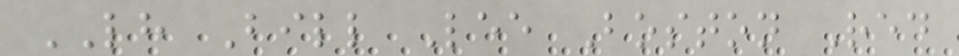LH Bill Lee Boston Red
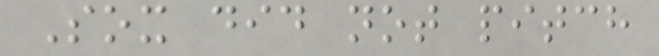Sox did not pitch
